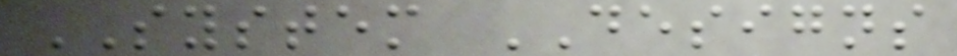SYSTEM DESIGNS
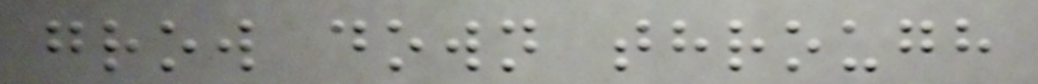grow down through
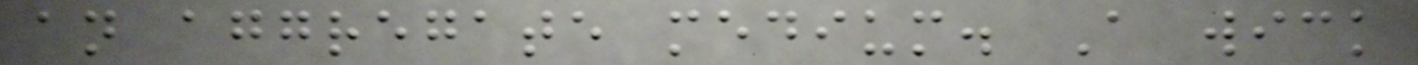an aggregate medium. A wick
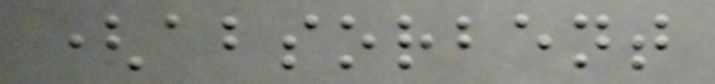(absorbent
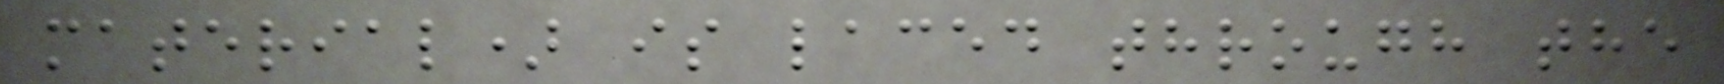material) is laced through the
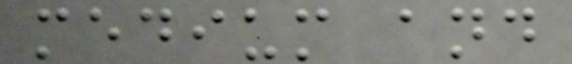medium and
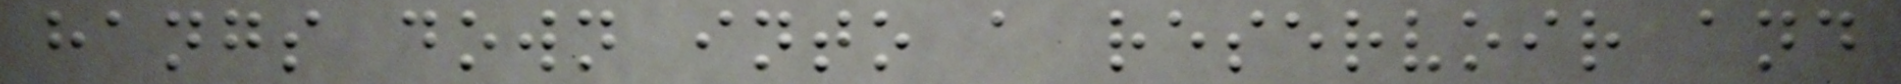hangs down into a reservoir and
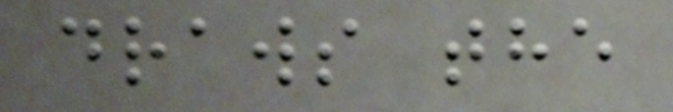draws the
